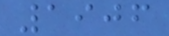1906
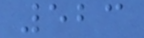523
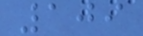109
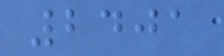2401
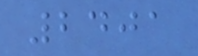2401
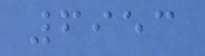6953
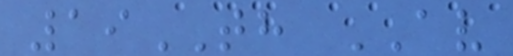19TH AV
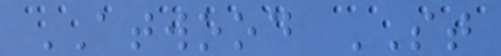ATWOOD ST
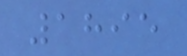1895
